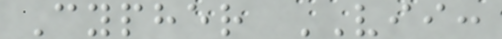Cypher VII:
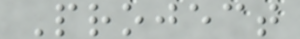Project
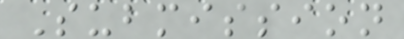Submission
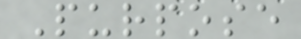Purpose
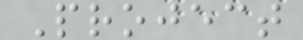Project
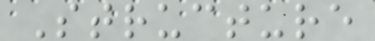Structure
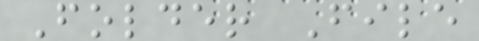Folder File
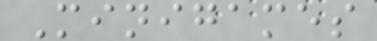Minigames
